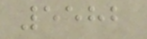5582
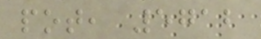pot, 5712
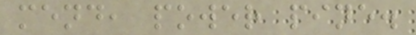mend, power pine.
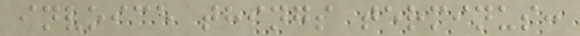invoice things terminus:
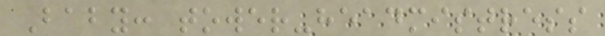Baby: tower-headmistress
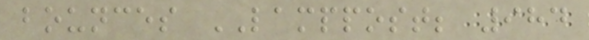bounces LAMPPOST; 984
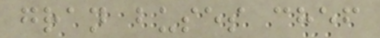gran buses chef
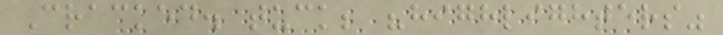Cracked. tuck; "highlighters"
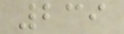239
